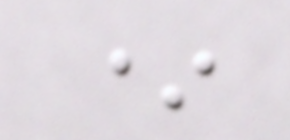*
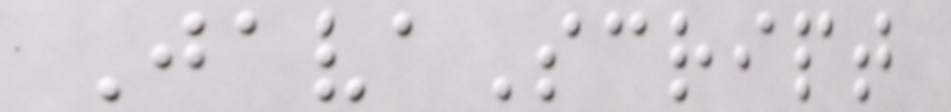JavaScript
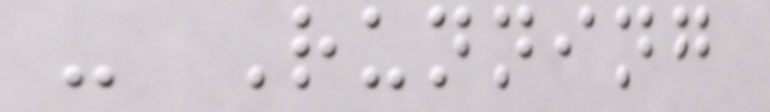- Running
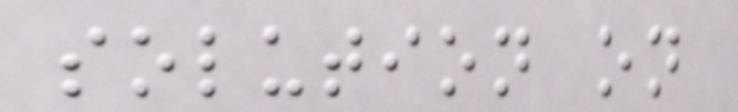solution on
